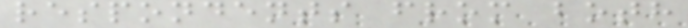respondents from both
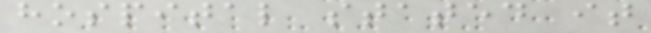hospital stated it
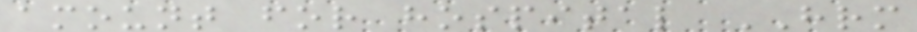amount for hospital HRM
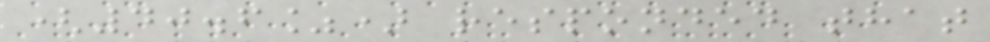(40.6%) responded that
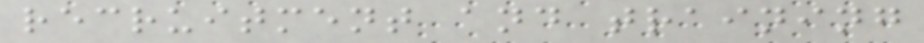recruitment and training
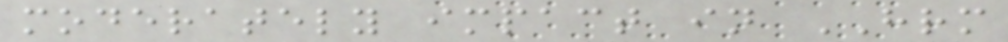moderately impact in HRM
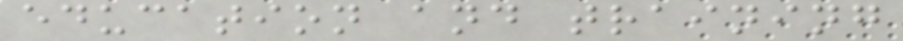education and training
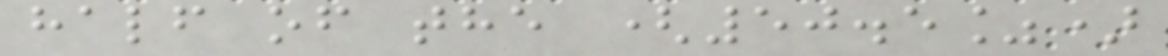half of the (50.5%)
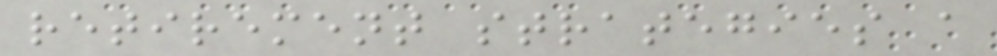retirement strategies a
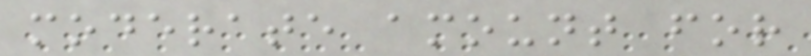moderate amount for
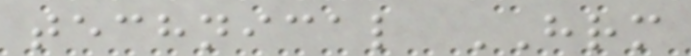technical HRM
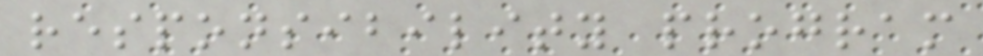responsibility program
